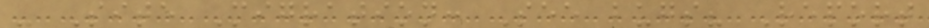- Site Migration: See bugs? Report
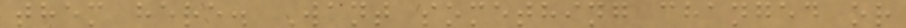them here. Want something changed or
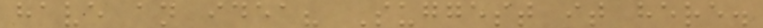have an idea? Suggest it here.
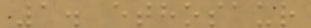1. ethosaur
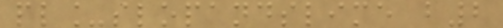pl_slopandslime b2
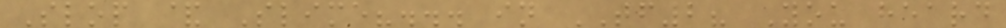Slop & Slime?... in TF2? You heard
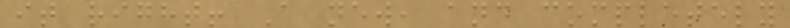it right! A new, and completely
